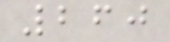260
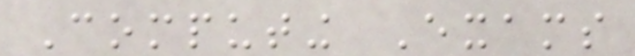Computing Exams
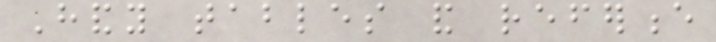Handy tables and reference
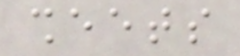sheets
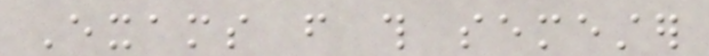Exams from this semester
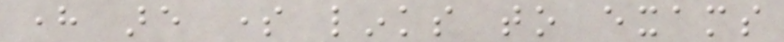here are some links to exams
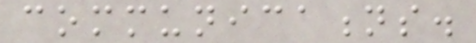communications.
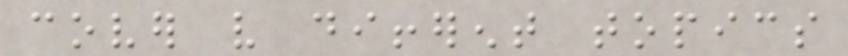cover very different topics
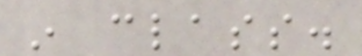in class.
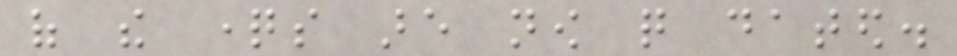of the questions are now quite dated.
